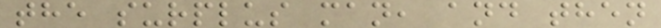the surplus man, and then
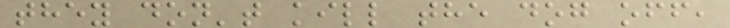they don't kill the dog off,
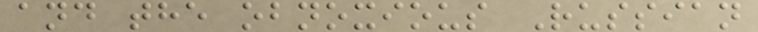and the obnoxious Russian
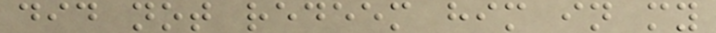did not redeem him in my
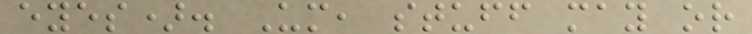eyes). Um, stuff may or
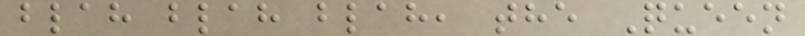blah blah blah, the Queen
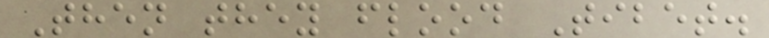Then they flood Tibet.
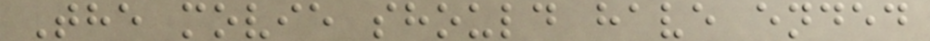The movie should have ended
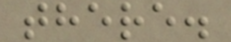there.
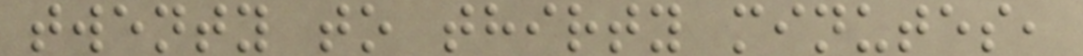twenty to thirty minutes,
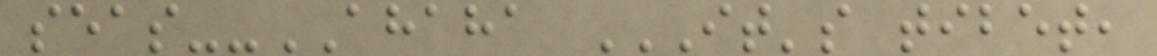seas--AHAHA IT'S TIBET,
